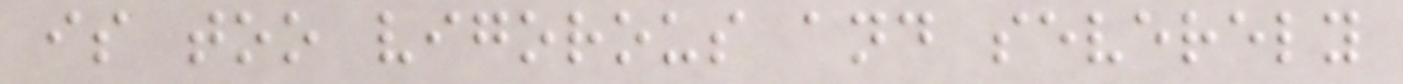is too vigorous and severely
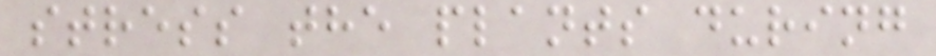stress the plants during
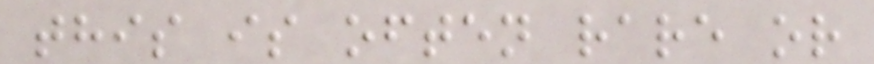this is often rare or
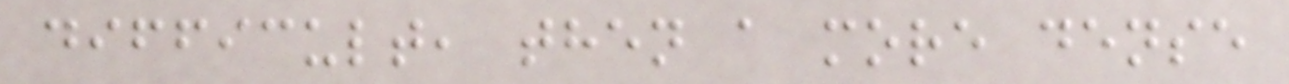difficult, then a more dense
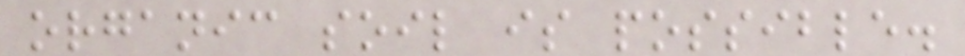organic soil is possible.
